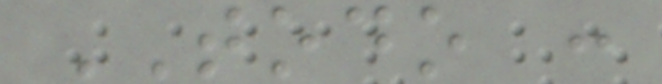TODO :
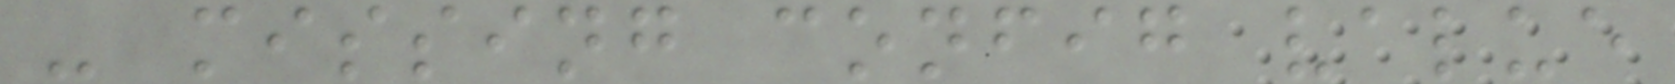- missing config value
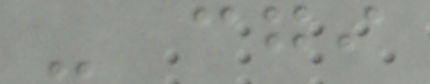- cgi
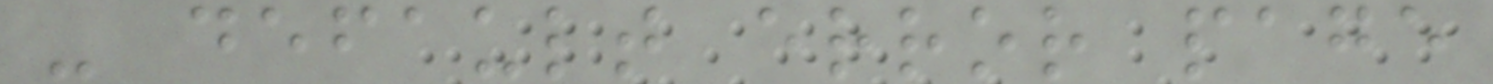- default error page
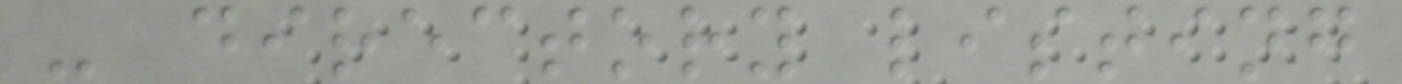- directory listing
